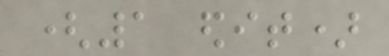(1 edit)
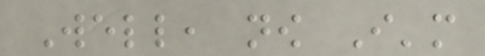Well, now I'm
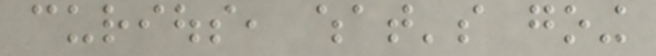curious, what's going
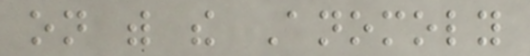on with the Anomoly
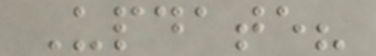Update?
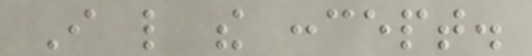I like the concept.
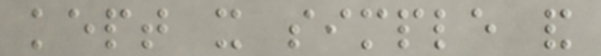kept it simple and
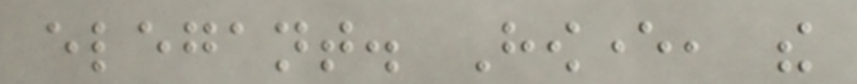elegant. However, the
